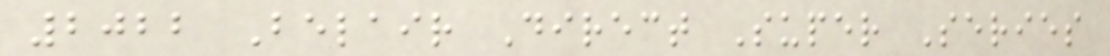2022 Belair Direct Super Series
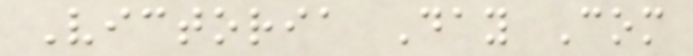Victoria Day Com
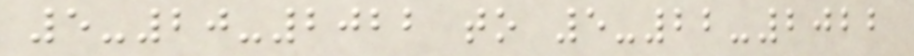5-20-2022 to 5-22-2022
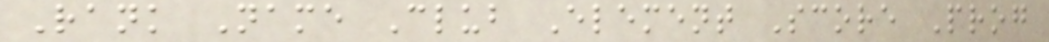Rank Name Club Element Score Prog
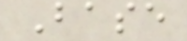Base
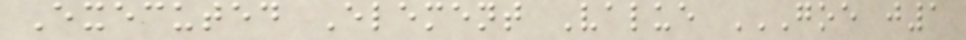Executed Element Value GOE J1
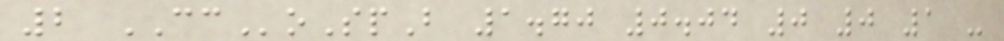2 CCoSpB 1.70 0.04 0 0 1 -
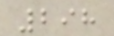298
